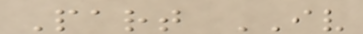Part IV
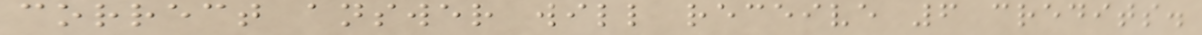correct answer will receive 6 credits.
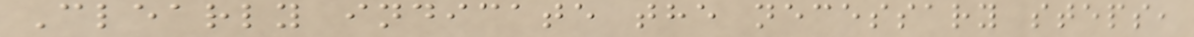Clearly indicate the necessary steps,
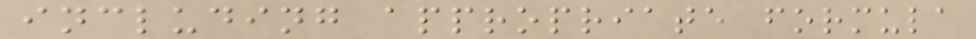including appropriate formula
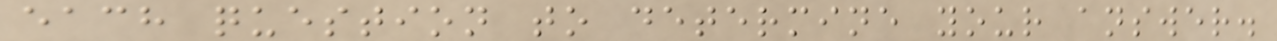each question to determine your answer.
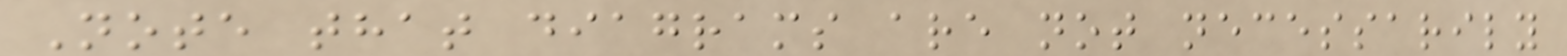Note that diagrams are not necessarily
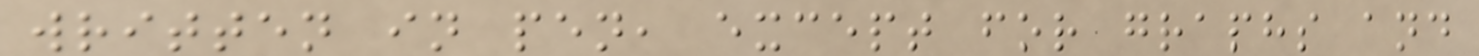written in pen, except for graphs and
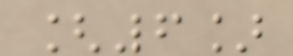[6]
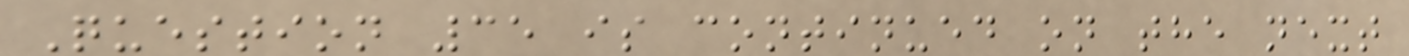Question 35 is continued on the next
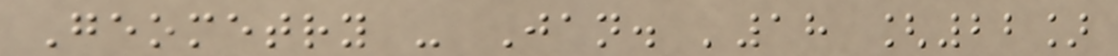Geometry - Jan. '18 [22]
